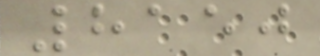8150
